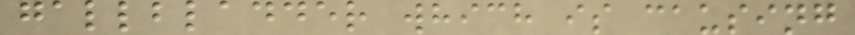gallbladder which is causing
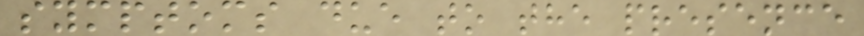symptoms due to the presence
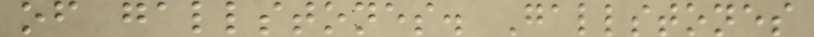of gallstones. Gallstones
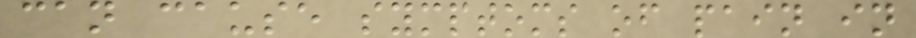can cause symptoms of pain in
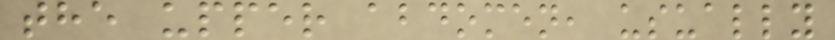the upper abdomen, usually
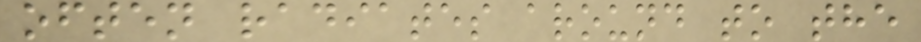often radiates around to the
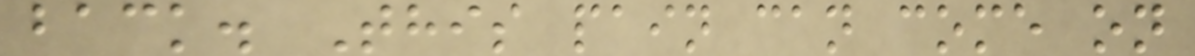back. This pain can come on
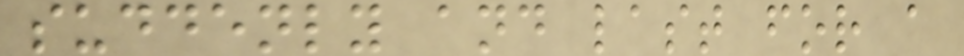suddenly and last for a
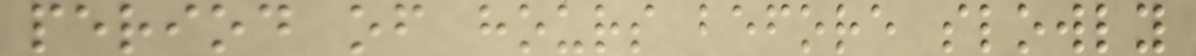period of hours before slowly
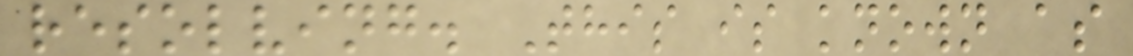resolving. This is known as
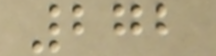272
